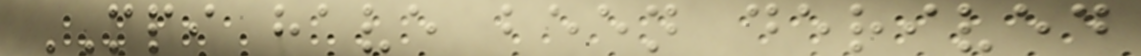MPI have been derived
